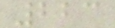223
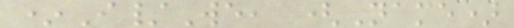*I/We, (Name)
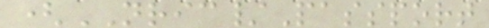(NRIC/Passport
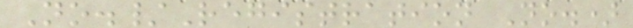No./Registration No.)
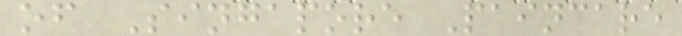of Singapore Paincare
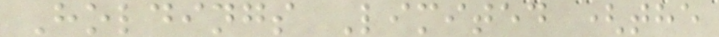Holdings Limited (the
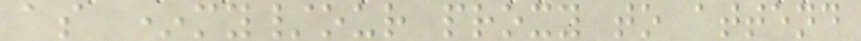as *my/our proxy to attend
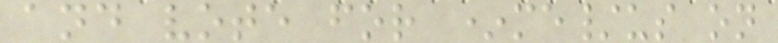and vote for *me/us on
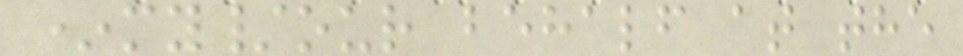*my/our behalf at the
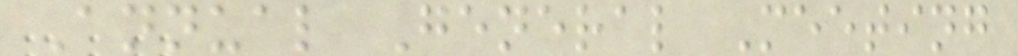Annual General Meeting
